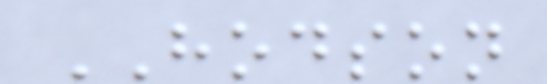HODSON
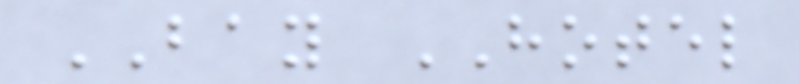BAY HOTEL
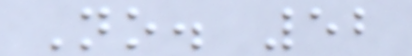No. 52
